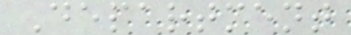Department
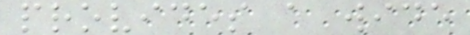provides a wide
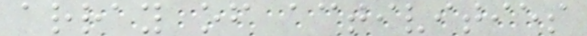array of activities
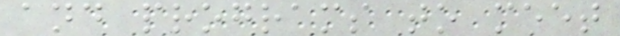and programs to meet
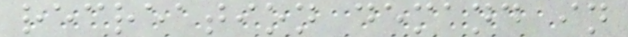recreation demand in
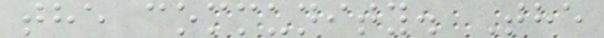the community. The
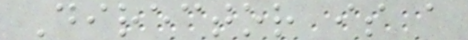Director is a
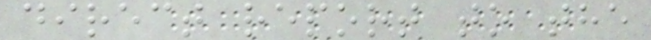direct report to the
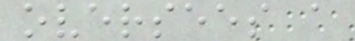oversees a
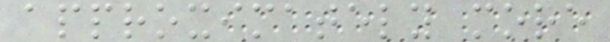approximately more
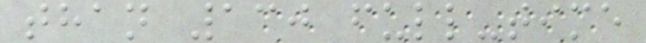than 130 full-time
